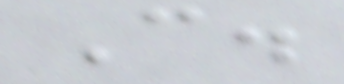C.
